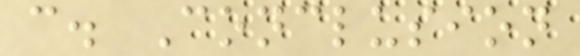c. Conclusion
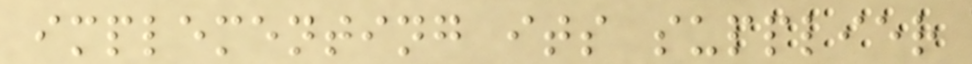implementing its supplier
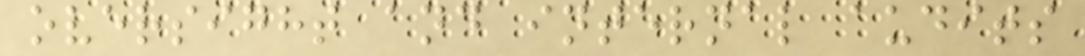oversight and internal audits
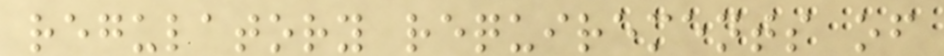regulatory requirements of
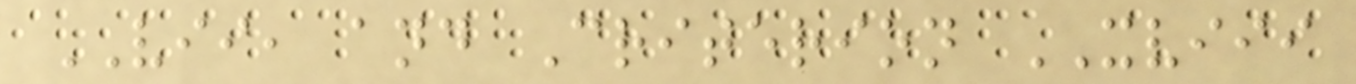VII, and Criterion XVIII
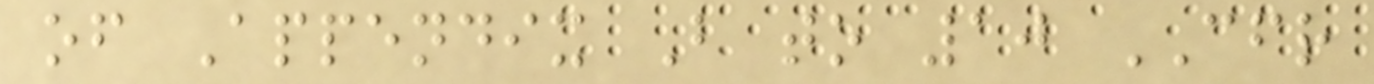of Appendix B to 10 CFR
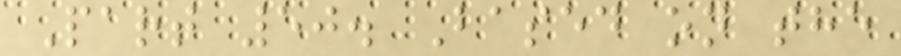Part 50. Based on the
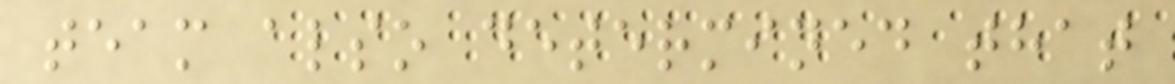team also determined that
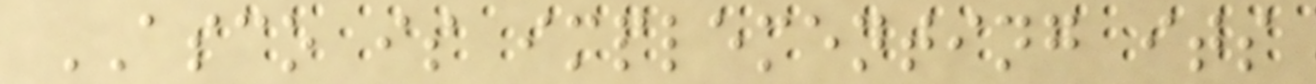ASCO is implementing its
